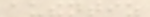authentiz
